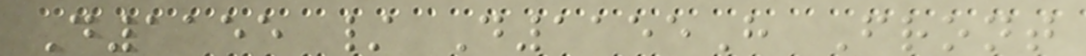D1155 / D1155H Front
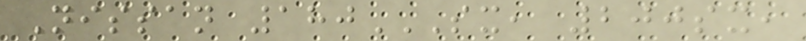Nissan 180SX, 200SX,
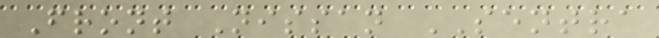Front Nissan SENTRA
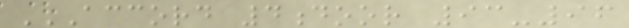ACCORD 4DOOR 93-96
